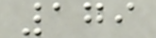179
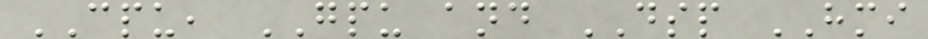CPU, GPU and DSP HMI
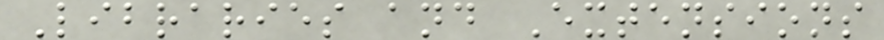Libraries and Extensions
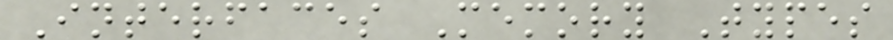Interfaces Memory Types
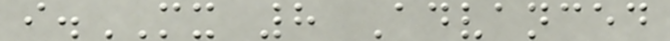i.MX 8 Advanced
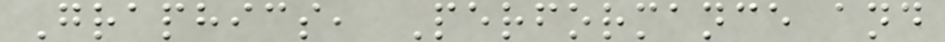Graphics, Performance and
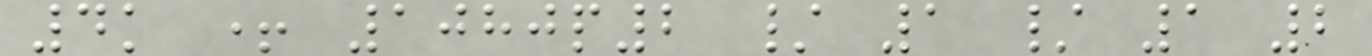4k + 1080p2 / 1 / 1 2
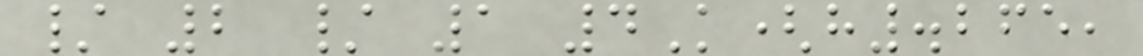/ 2 / 1 4K(h.265,
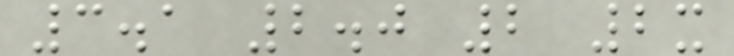3.1 2.0 2 2x
